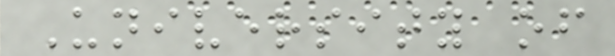University of
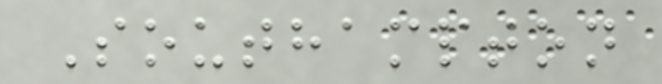Southampton
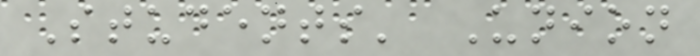Students' Union
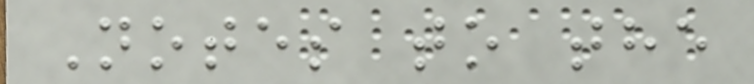Notes to the
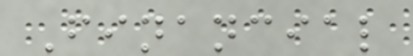Financial
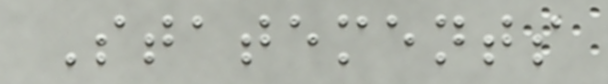Statements
